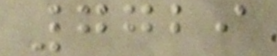7729
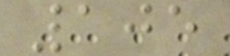105
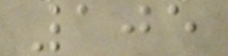105
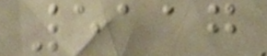5117
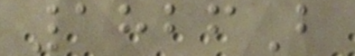1826B
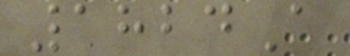1824A
